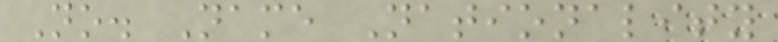No. Name Nationality
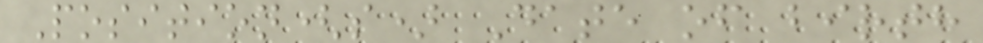Position(s) Date of birth
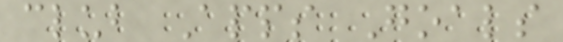club Apps Goals
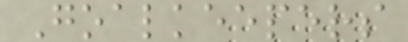Goalkeepers
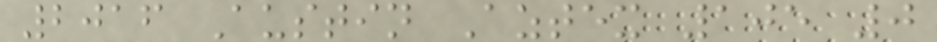2016 Austin Aztex 105 0
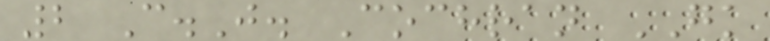2 C.J. Cochran GK
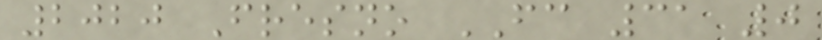2020 Fresno FC 31 0
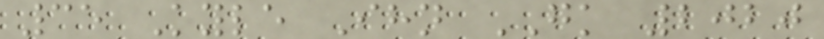35 Kyle Ihn GK 2020
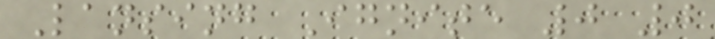Lansing Ignite 0 0
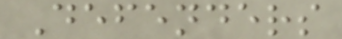Defenders
